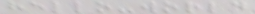hello-world
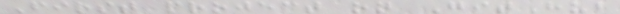First project on GitHub
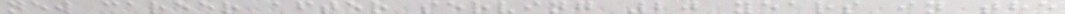new career after serving 20 years in the
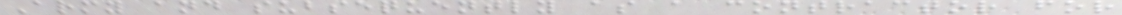Army and subsequently as a contractor for
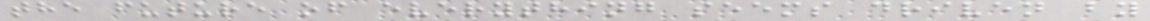the future of everything seems driven by
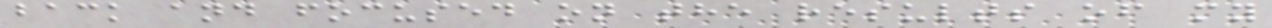back and focused on the results of my
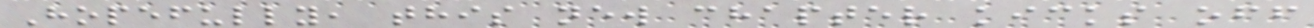Hopefully, this new chapter kicks off
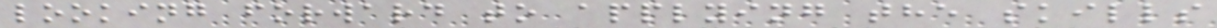looking forward to applying the skills
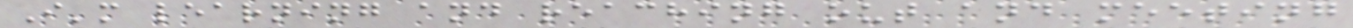I'm learning and reaching out and meeting
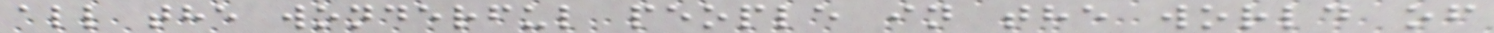all the wonderful people in the world of
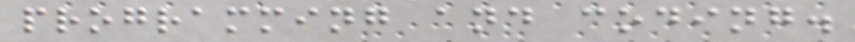programming and coding.
